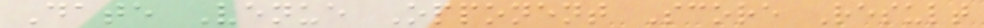Date Venue Opponent Score Result
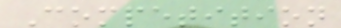Competition
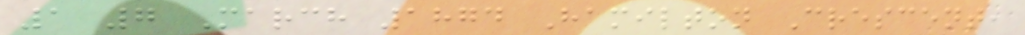1 7 March 1874 Hamilton Crescent,
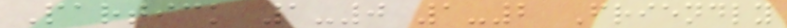Partick 1-0 1-2 Friendly
